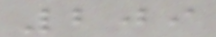209
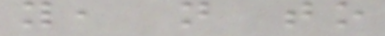you, not to
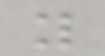you
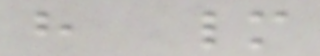have many
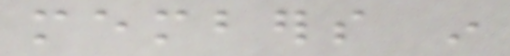members in
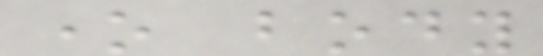one body
